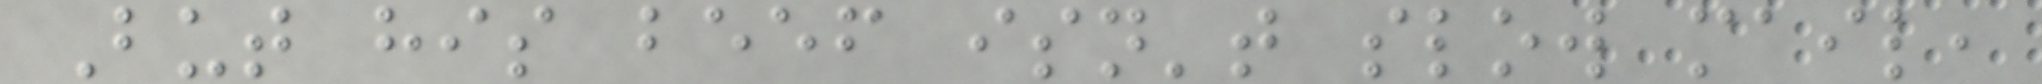But his beef isn't slow mail,
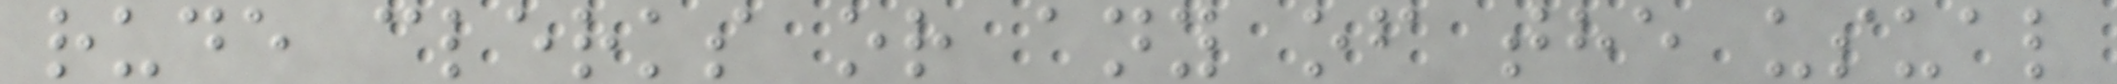rude clerks or any of the usual
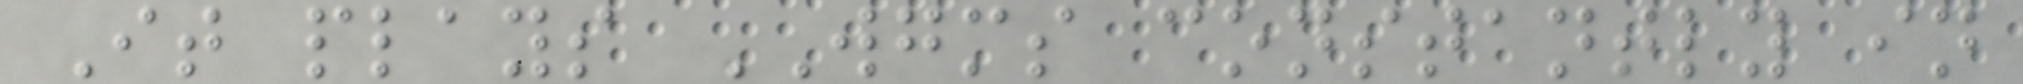It plays WGMS constantly in
